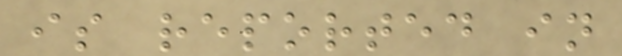is reported in
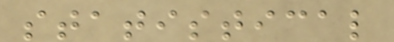statistical
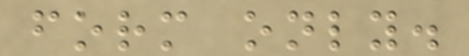form only.
